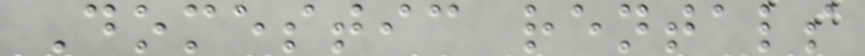Domestic rentals
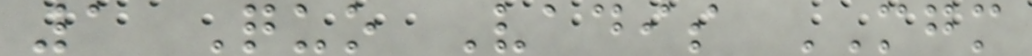1 Quo Vadis MGM
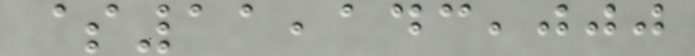$11,143,000
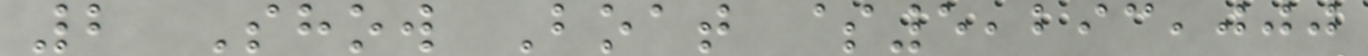2 Show Boat $5,293,000
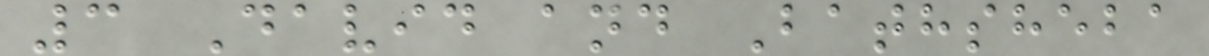3 David and Bathsheba
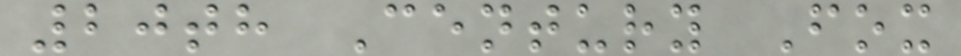20th Century Fox
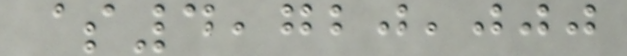$4,720,000
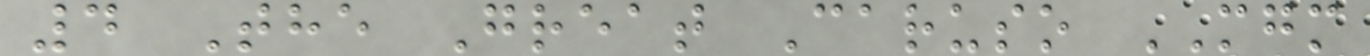4 The Great Caruso MGM
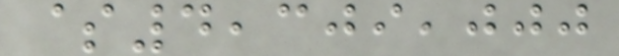$4,309,000
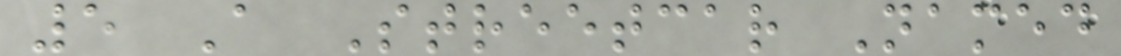5 A Streetcar Named
